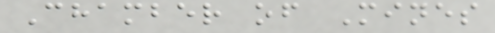Chamber of Mines
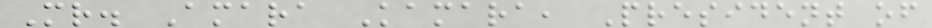Mr. Amara Kamara, President of
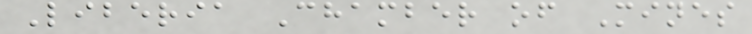Liberia Chamber of Mines
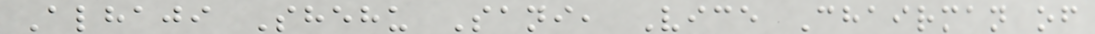Alhaji Shehu Sani, Vice Chairman of
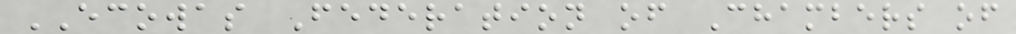ECOWAS Federation of Chambers of
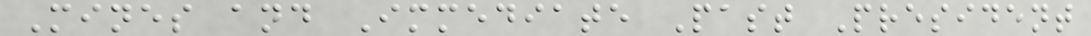Mines and Immediate Past President
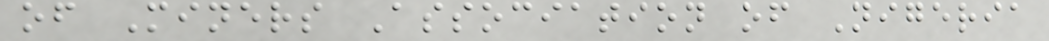of Miners Association of Nigeria
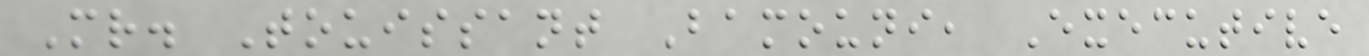Mr. Touissant Bamouni, Executive
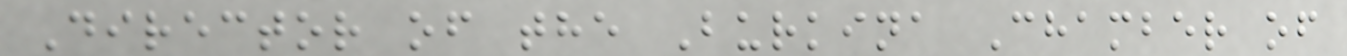Director of the Burkina Chamber of
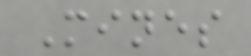Mines
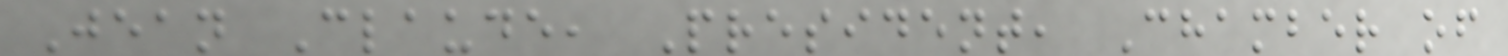Jean Claude, President, Chamber of
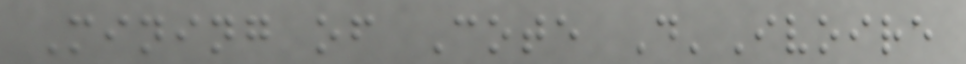Mining of Cote D'Ivoire
